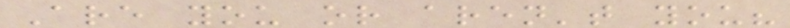Are you or aren't you?
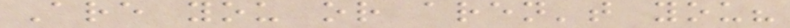Are you or aren't you?
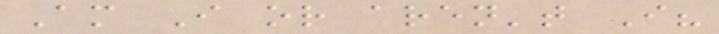Am I or aren't I?
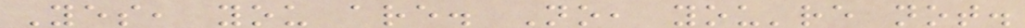Yes, you are. No, you're not.
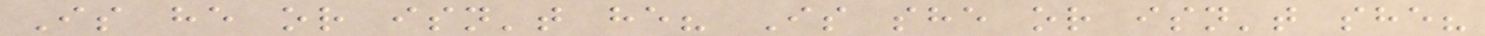Is he or isn't he? Is she or isn't she?
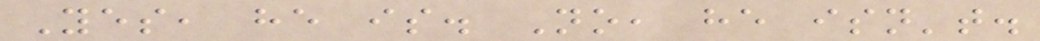Yes, he is. No, he isn't.
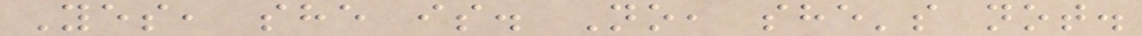Yes, she is. No, she's not.
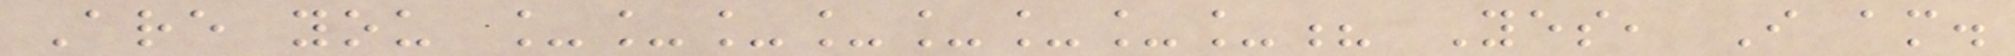Are you ________? Yes, I am.
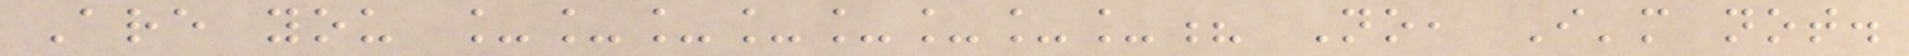Are you ________? No, I'm not.
